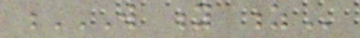W Y Z
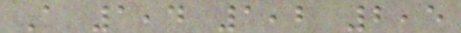A 1,4 1,2 2,5
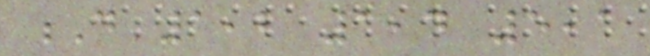D 1,2 1,4 5,1
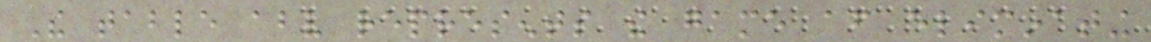The table above represents the game after eliminating
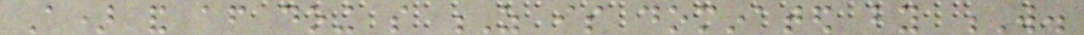A) and after doing so Z is dominated by W.
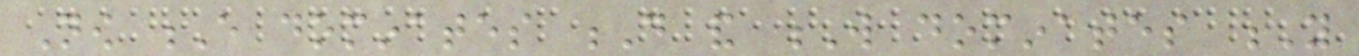Now E dominates D and W dominates Y
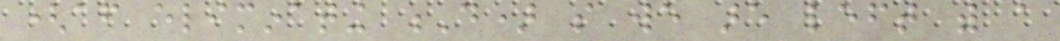(after eliminating D) so we are left with a
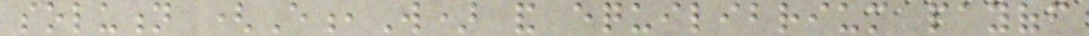solution (E,W) and equilibrium payoff
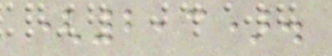(2,3).
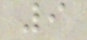9
